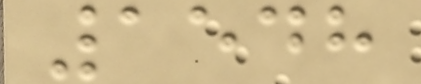1548
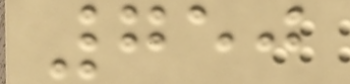750
